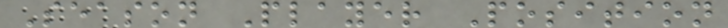Season Player Position
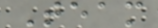Team
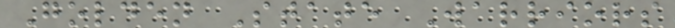Golden State Warriors
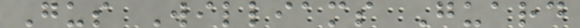Gus Williams Guard
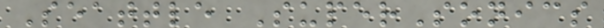Seattle SuperSonics
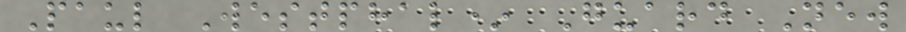Paul Westphal* Guard New
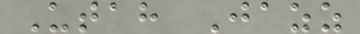Utah Jazz
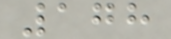178
